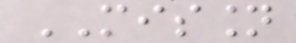MISSION
